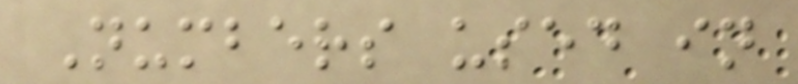Numbers used in
